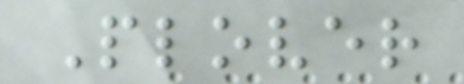Plover
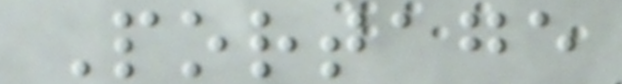Portage
